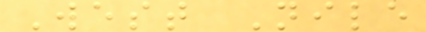West Nile
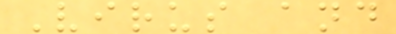Virus and
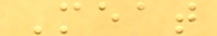Meat
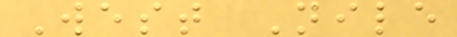West Nile
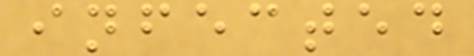infected
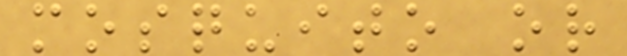mosquito or
